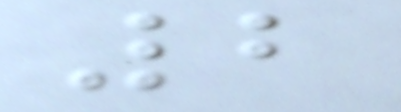2
